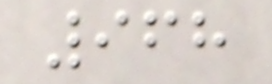968
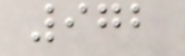972
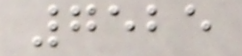7525
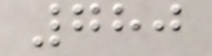780
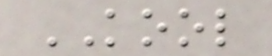KOOL
